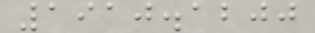1910.1200
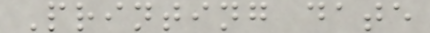Printing date
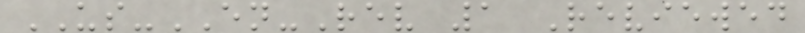US-EN-Rev 1 Reviewed
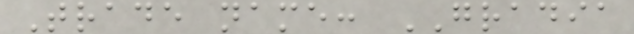Trade name: GRADIA
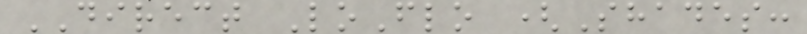DIRECT LoFlo (Shades:
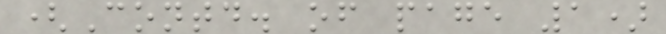(Contd. of page 1)
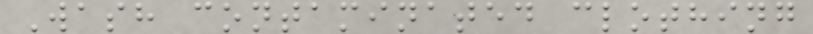Wash contaminated clothing
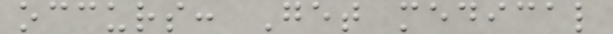occurs: Get medical
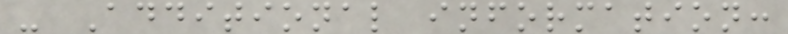- Additional information:
